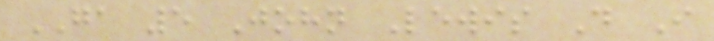GA 5 John Lewis D I
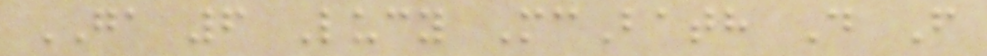GA 6 Lucy McBath D F
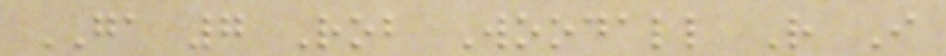GA 7 Rob Woodall R I
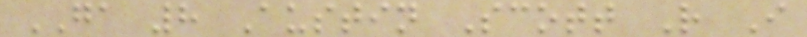GA 8 Austin Scott R I
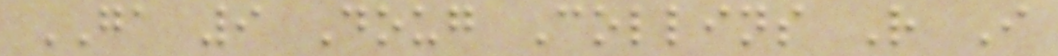GA 9 Doug Collins R I
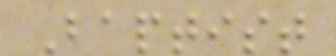Baptist
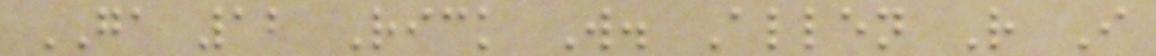GA 12 Rick W. Allen R I
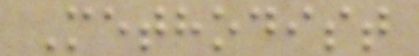Methodist
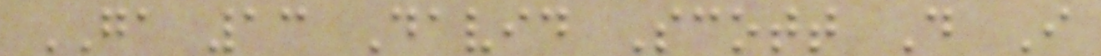GA 13 David Scott D I
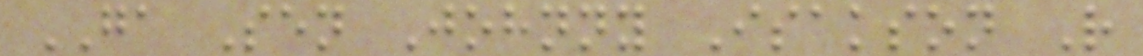GA Sen Johnny Isakson R
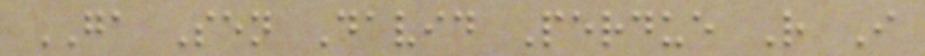GA Sen David Perdue R I
